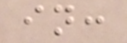in:
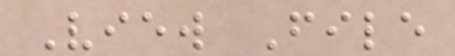View File
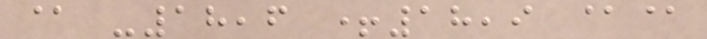@ -18,6 +18,9 @@
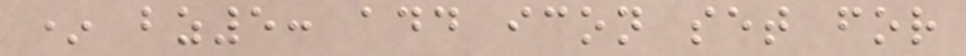* bz5: add icon set for
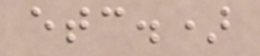etc.)
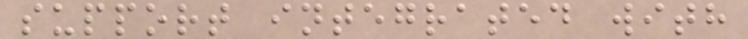support integrated with
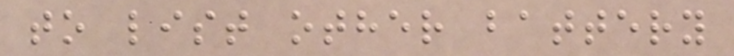to list other battery
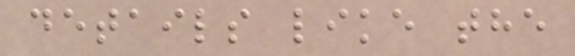details like the
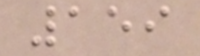159
